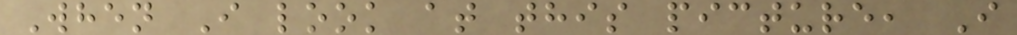When I look at this picture, I
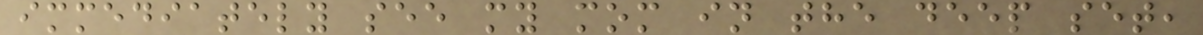immediately see my mom in the deep set,
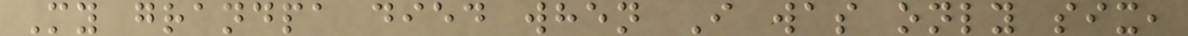My grandpa died when I was only six,
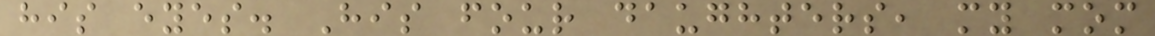his eyes. His four daughters, my mom
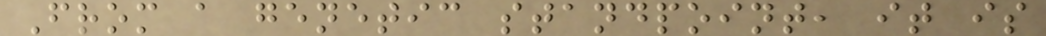From a genetic standpoint, it is
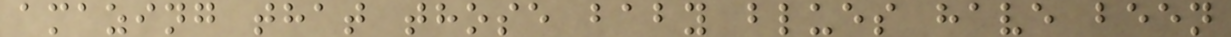amazing that those baby blues have been
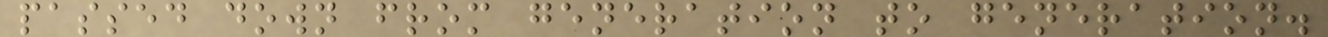passed down from generation to generation.
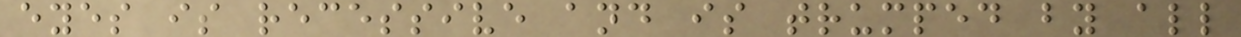eyes is recessive and is trumped by all
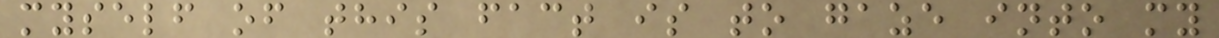myself of this fact is to gaze into my
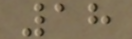18
